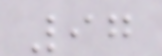97
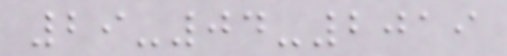29-04-2019
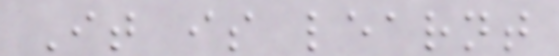It is learnt
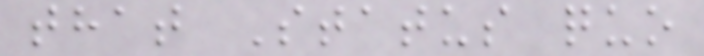that Status quo
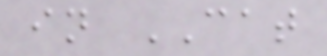in CAT
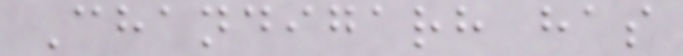Chandigarh has
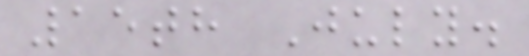15th July.
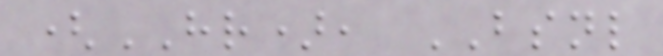(HR), BSNL
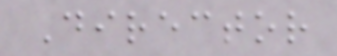Director
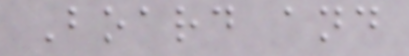Board and
